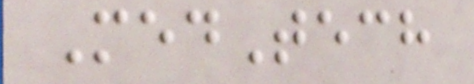MedTech
